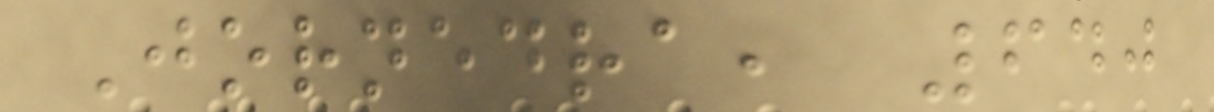Jornedra, 640
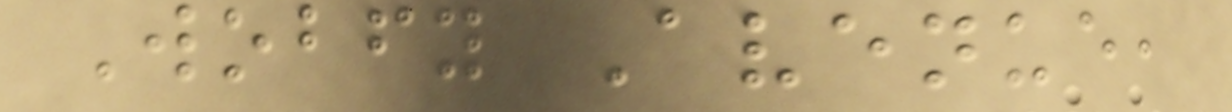Wobfy Avenue,
